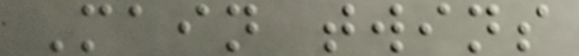Main twins
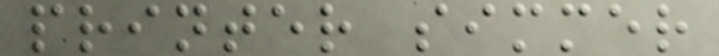printer simmer
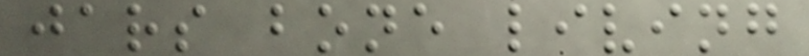jars bone living
